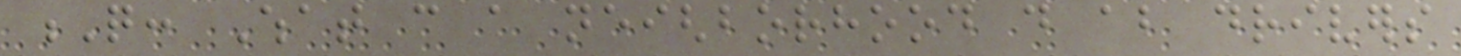Q: What can a neighborhood do about drivers
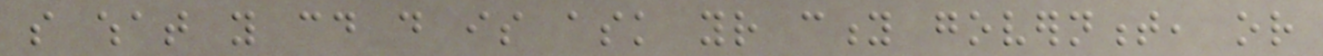so what you could do is ask your city government, or
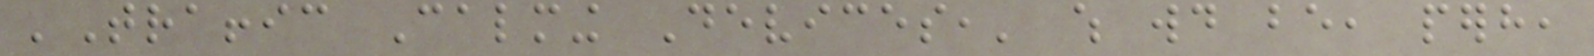'Traffic Calming Devices,' which would be, perhaps,
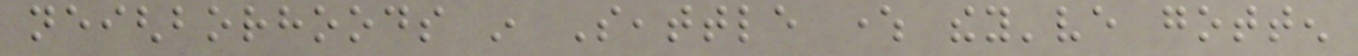neighborhoods in Seattle where they've gotten
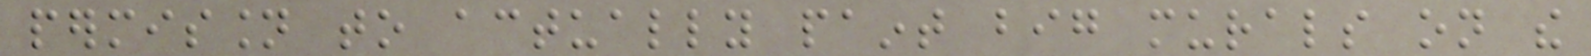permission to actually paint big murals on the
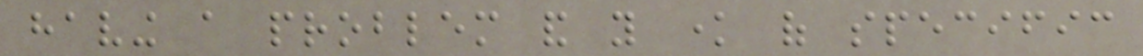having a problem and you know of specific
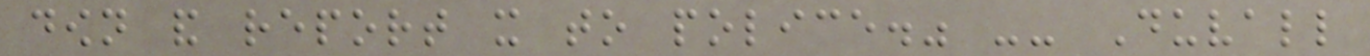down and report it to police." -- Duvall
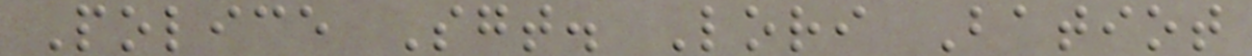Police Sgt. Lori Batiot
